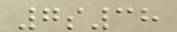7s38
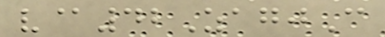v@42ZagjC
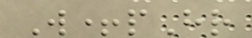W+pHr
